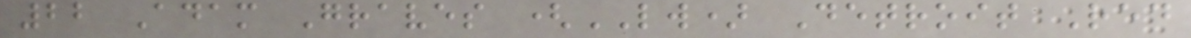22 Adam Graves (LW) Detroit Red
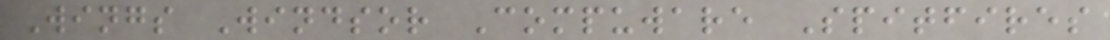Wings Windsor Compuware Spitfires
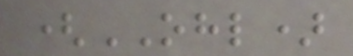(OHL)
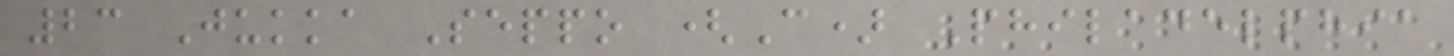23 Jukka Seppo (C) Philadelphia
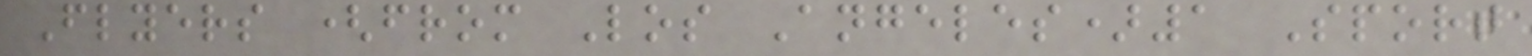Flyers (from Los Angeles)1 Sport
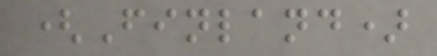(Finland)
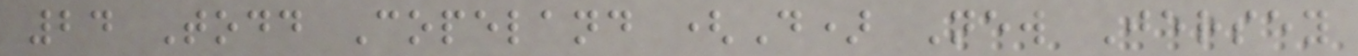24 Todd Copeland (D) New Jersey
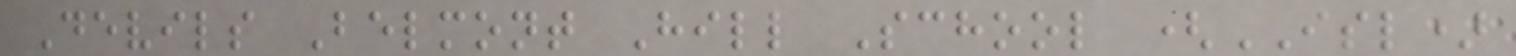Devils Belmont Hill School (ISL)
